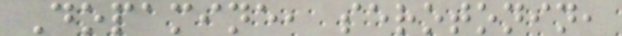Dopamine, serotonin,
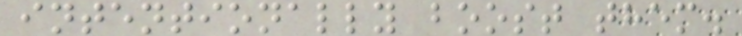intentionally boost them.
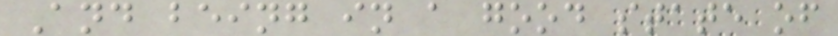And being in a good state of
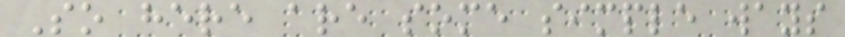So here are some simple ways
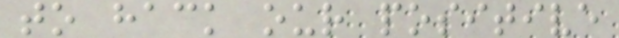to hack our positive
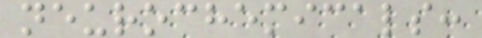neurochemicals:
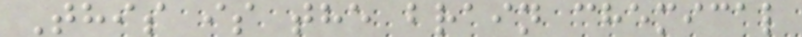This is the brain chemical
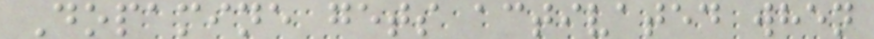Dopamine gets activated when
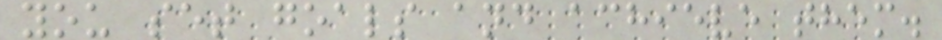you set goals and achieve them.
